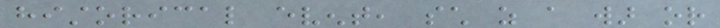historical event, such as a war or
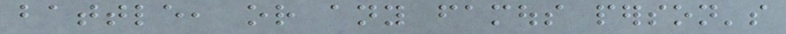battle, or any famous person's
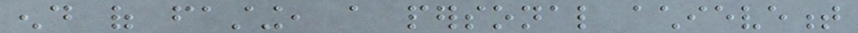end of fasting, a personal achievement
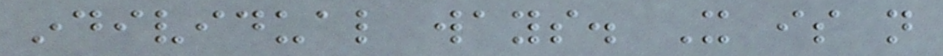individual ways. It is not
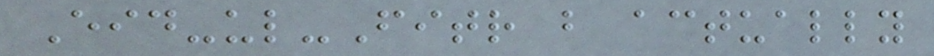Eid-ul-Fitr but actually
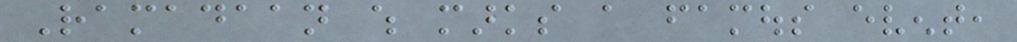Ramadaan which marks a famous event,
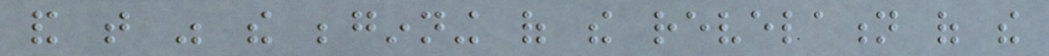and that was the beginning of the revelation of the
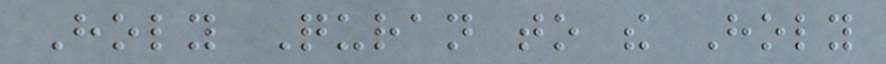Holy Quran to the Holy
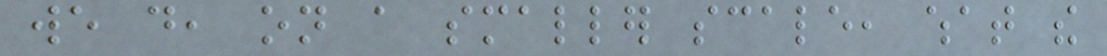we do, on a smaller scale, what the
